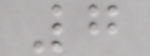7
